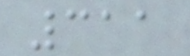311
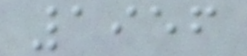1956
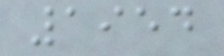1954
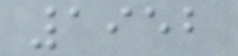1952
